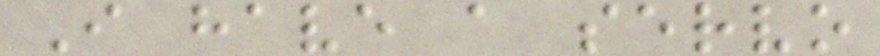I have a servo
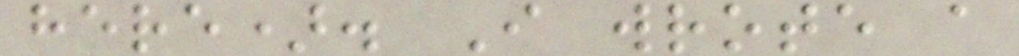here). I wrote a
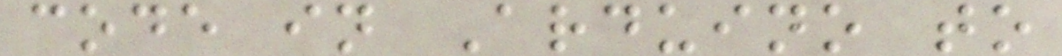code in Arduino to
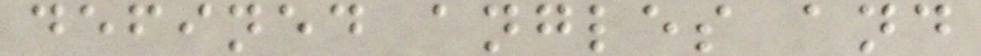defined angles and
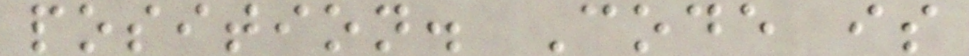position. Code is
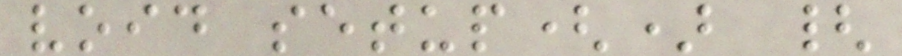void setup() {
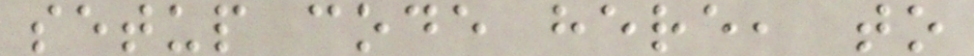setup code here, to
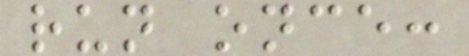run once:
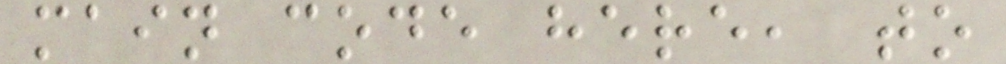main code here, to
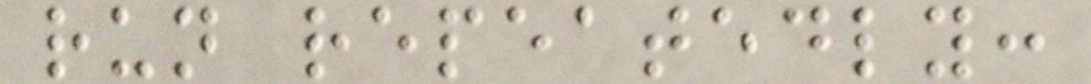run repeatedly:
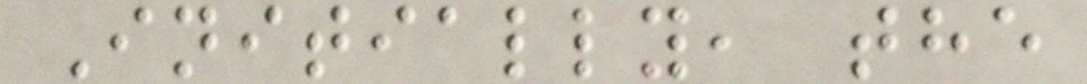Initially, the
